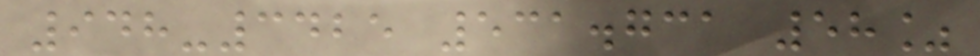948-3425 531.731 58%
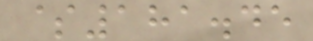$181.45
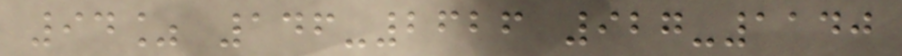94% 146-2626 927-1140
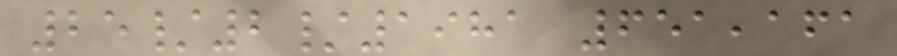25/2/1981 651,161
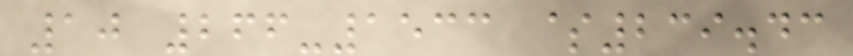10 266-1533 $239.43
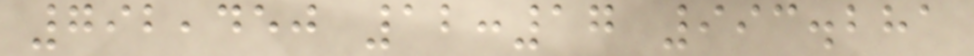792,450 12:17 993.281
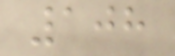108
